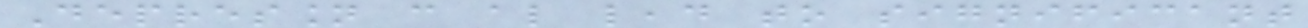Depression can also lead to significant
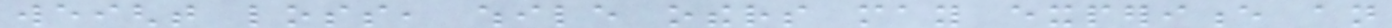weight loss, while others may experience an
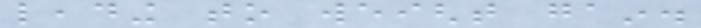leading to weight gain.
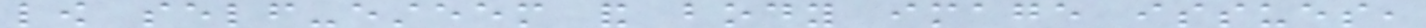low self-esteem and body image issues,
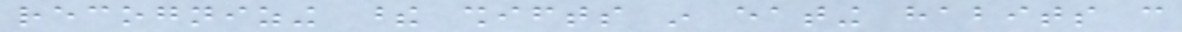recognizing these shifts in eating habits can
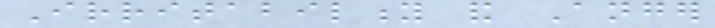Irritability and Anger
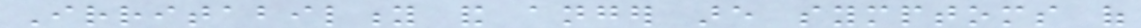Irritability and anger are symptoms of
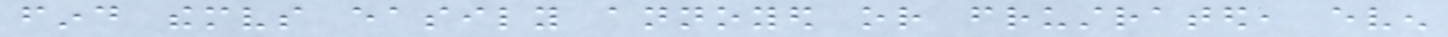find themselves easily annoyed or frustrated, even
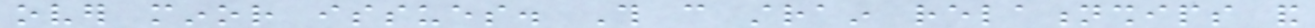over minor issues. This can strain relationships and
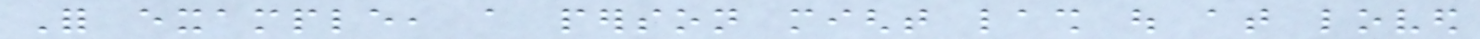For example, a person might lash out at loved
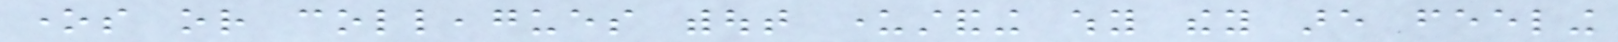ones or colleagues without understanding why they are feeling
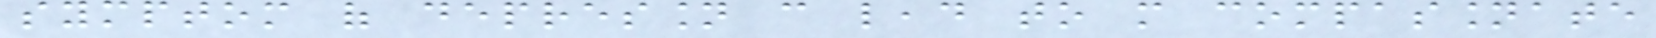symptom of depression can lead to more compassionate
